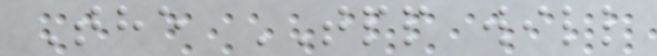The TPP will
